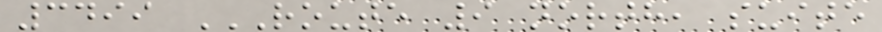3499 ROUTE 9 NORTH, SUITE
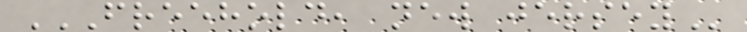FREEHOLD, NEW JERSEY
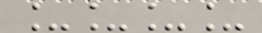____
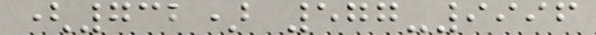(732) 577-9996
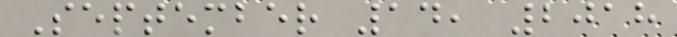September 14, 2018
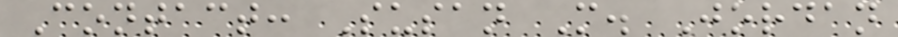Contact: Susan M. Jordan
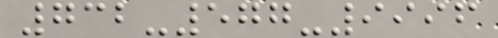732-577-9996
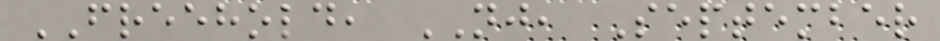FREEHOLD, NJ, September
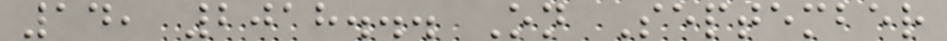14, 2018... On September
